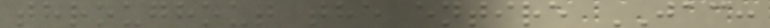throughout the entire JAC:
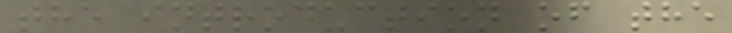the introduction of the
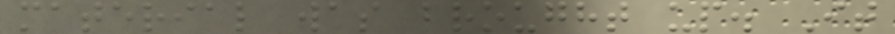material was brought up. It
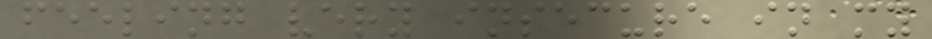feeling very insecure in my
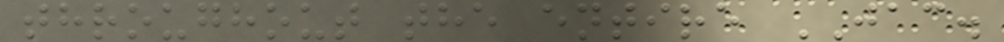throughout the entire JAC.
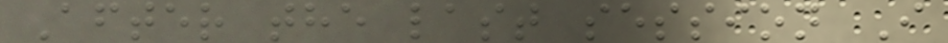After the last session I
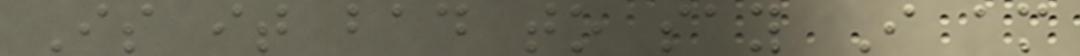Is it bad to say I am
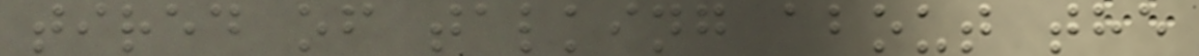tired of talking about the
